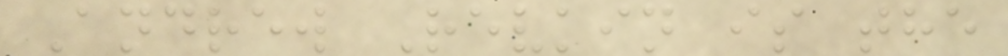Andrew Revkin is the
